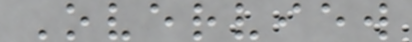Overview
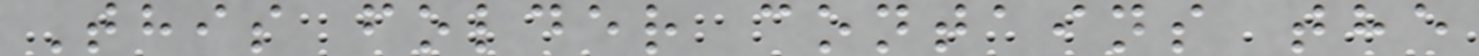This folder contains the
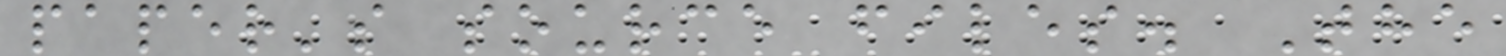paper's source files. The
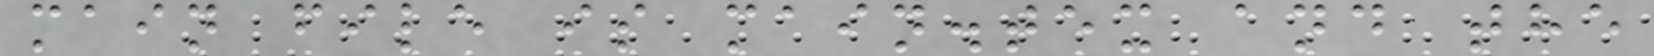main file is main.tex and the
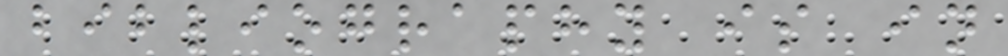bibliography is in
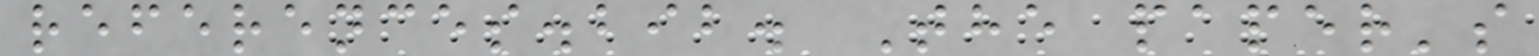references.bib. The paper's
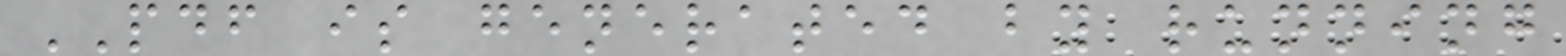PDF is generated by running
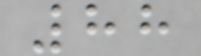88
